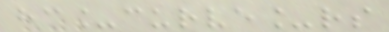hc_curve_rs
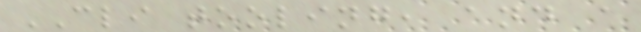CLI tooling, and a
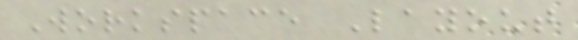Workspace Layout
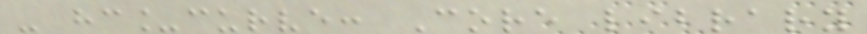- hc_curve: Core library
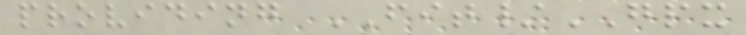providing FIT/GPX
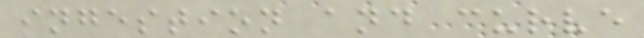ingestion and curve
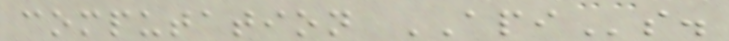computation APIs.
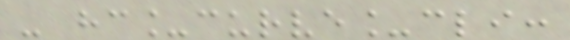- hc_curve_cli:
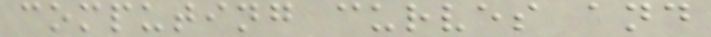computing curves and
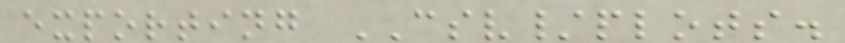exporting CSV/plots.
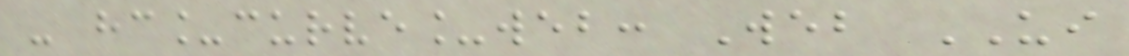- hc_curve_web: Web UI
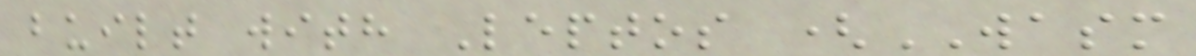built with Leptos (WASM
